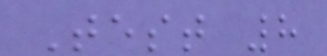Test 8
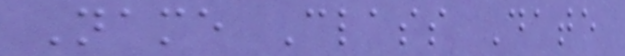Name Class Date
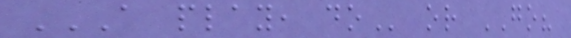A PLAY, DO or GO?
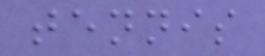tennis
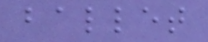ballet
